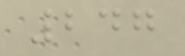247
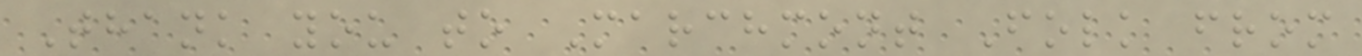Thank you to Marchmont Folk from
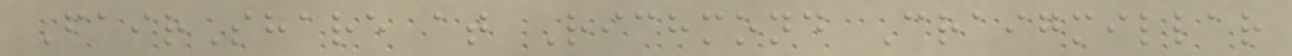FairShare at Richmond Craigmillar
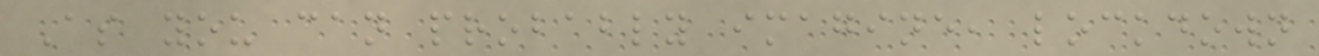As you can probably imagine, lockdown
